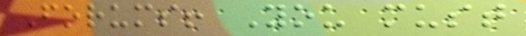Forums! You must
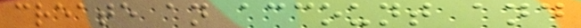create an account and
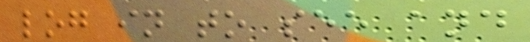log in to see and
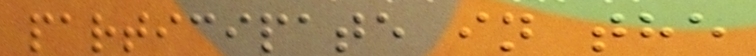participate in the
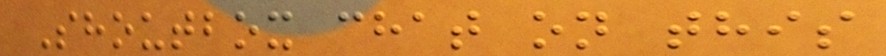Shoutbox chat on this
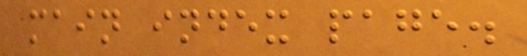main index page.
